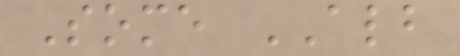Some ALB
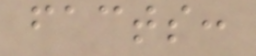facts:
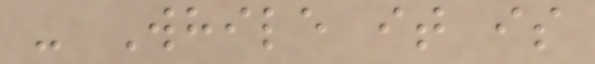- While it is
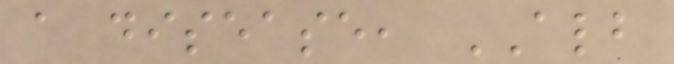a disease, ALB
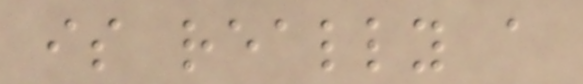is really a
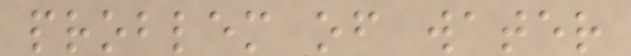problem of water
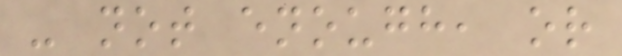- not enough, or
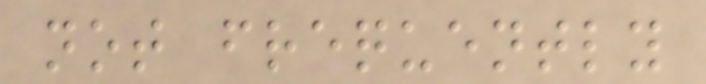not frequently
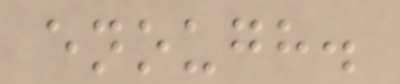enough.
